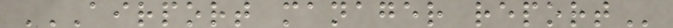AIRPORT MANAGER REPORT
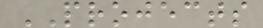PROJECTS
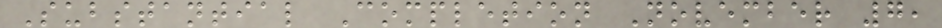Substantial Completion November 7,
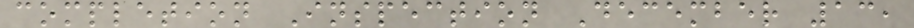completion Inspection December 13,
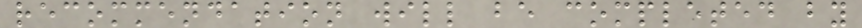recommendation will be completed by
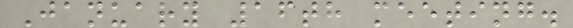January 16th meeting.
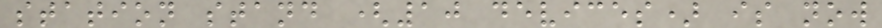station stand (10 devices) is now
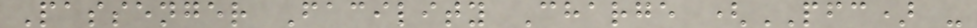Passenger Facility Charge (PFC) -
